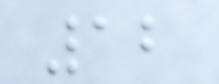12
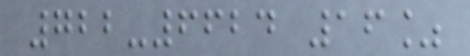722-6624 16%
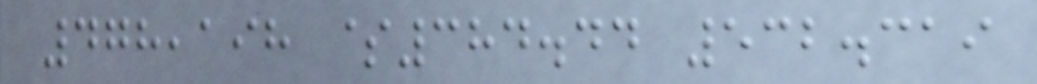478,198 $384.44 532.319
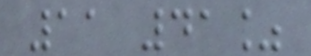11 41%
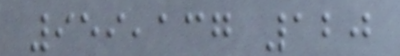959,137 120
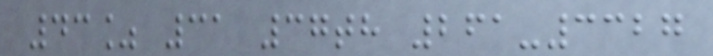43% 31 37th 261-3327
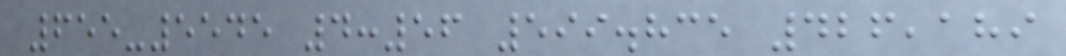655-5545 4:56 599.835 426,189
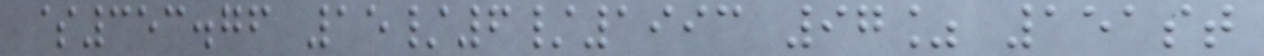$353.76 15/6/1993 97% 151st
